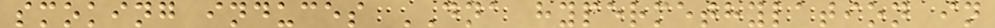smoking induces DNA hypermethylation in
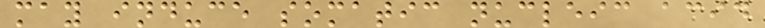may induce somatic nucleic acid
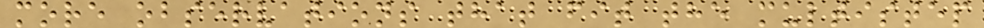more observations that fit the multistep
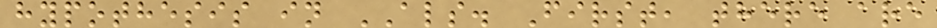hypothesis in ALS. First, there are
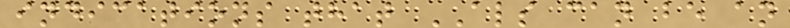indications that ALS can be an
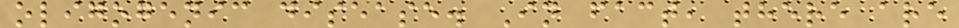oligogenic disease. In fact, there are
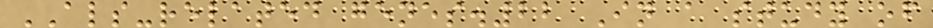ALS-related genes.22 In a study of
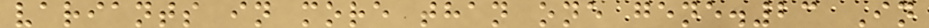variants in more than one gene.23 In
